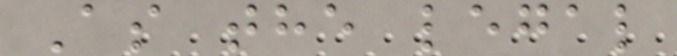As the legal
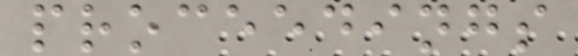proceedings
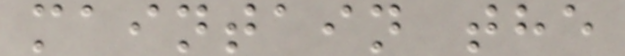maintain the
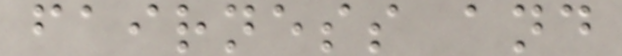fairness and
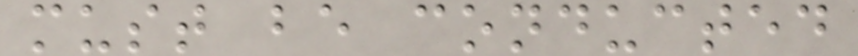must be conducted
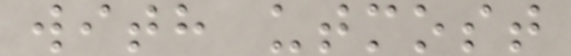with utmost
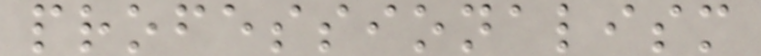professionalism
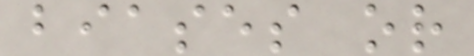biases or
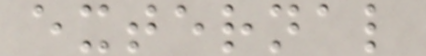external
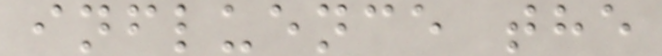influence the
